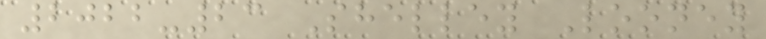2022-23 Shelley Looney
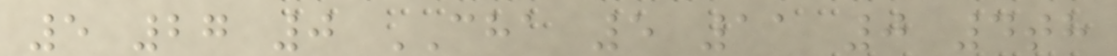5 27 0 CHA 5 11 0 4th
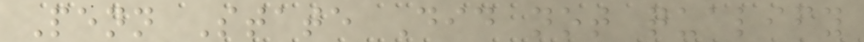Penn State Did not qualify
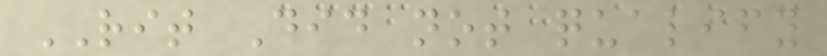RIT Did not qualify
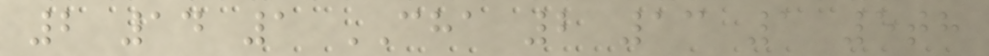2 14 1 CHA 2 13 1 5th
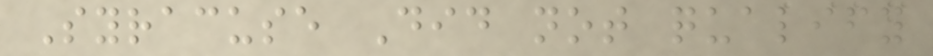Syracuse Did not qualify
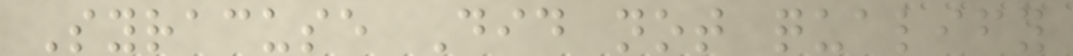Syracuse Did not qualify
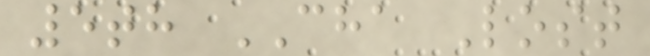5th CHA Lost
